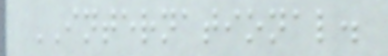INTERNATIONAL.
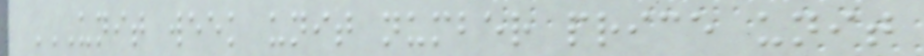UNIT WEEK UNIT NUMBER PRICE UNIT
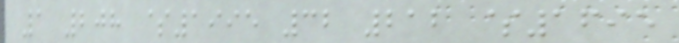1 208 $1995 32 212 $1695
